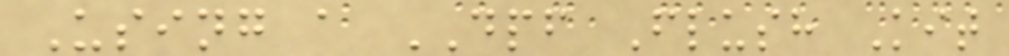Using a DPF Flush Kit
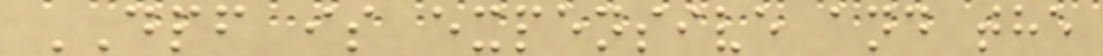DPF is expensive and the
